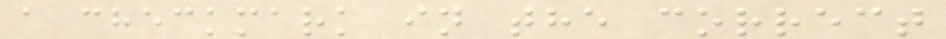a checkmark in the correct
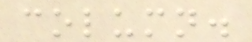column.
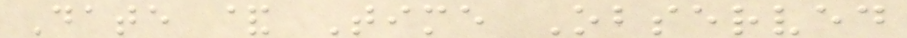Date & Time Observed
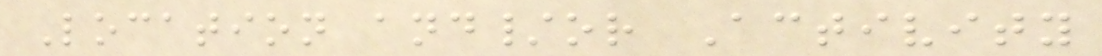Location and/or Activity
